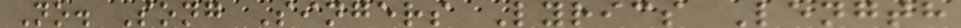No. Song Singers Lyrics Length
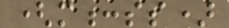(m:ss)
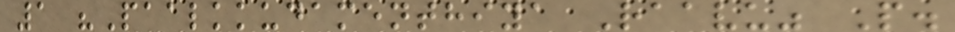1 "Paalkkudamenthiya Raavu" P.
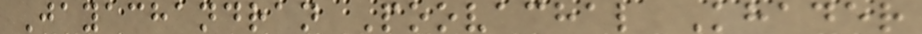Jayachandran Poovachal Khader
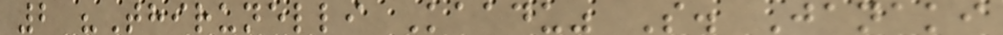2 "Thirunelli Kaadu" S. Janaki
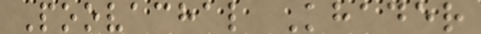Poovachal Khader
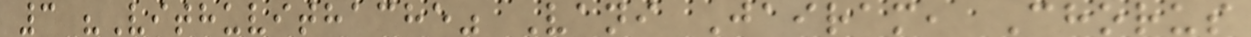3 "Vithuvithache" Vani Jairam, Chorus
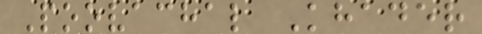Poovachal Khader
